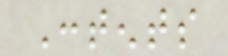Contents
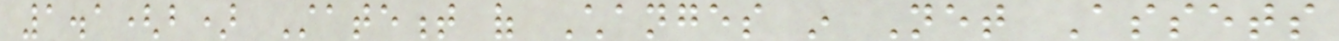1.1(b) Statement of Changes in Net Assets
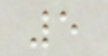5
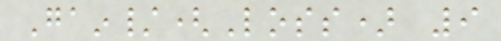Gain/(Loss) 9
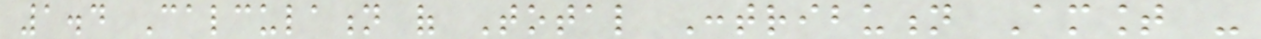1.4 Calculation of Total Contribution Amount -
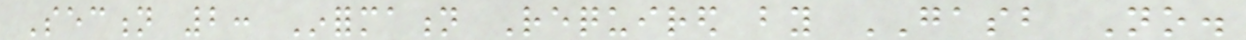Section 2: Information Required by GASB No.
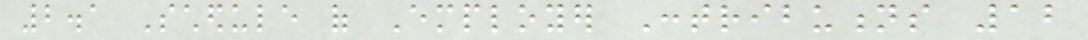2.1 Schedule of Employer Contributions 12
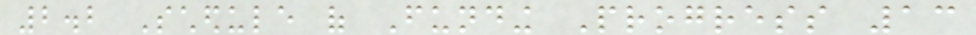2.2 Schedule of Funding Progress 13
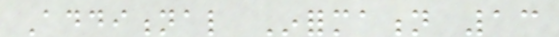Additional Information 13
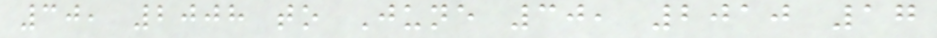30, 2008 to June 30, 2010 17
